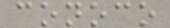conoco
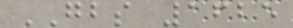GBS 1625
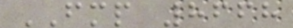FMP 8668
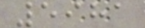5981
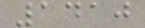1410
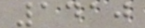1410
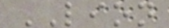LION
